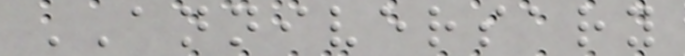ANNIVERSARY
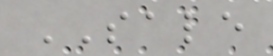SALE
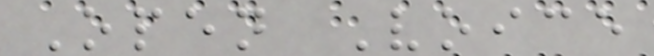Open Voice
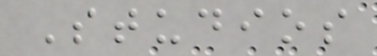Studios
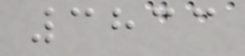3833
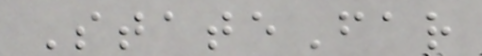StateFar
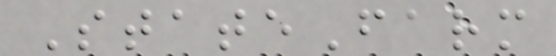StateFarm
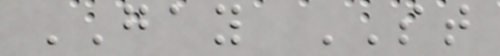GAY ST
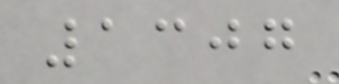1307
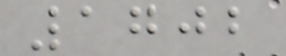1702
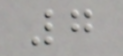7
